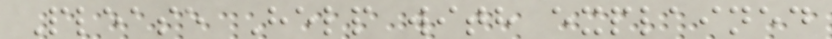Please Help with explained
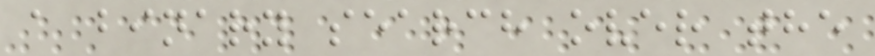a binary search over the
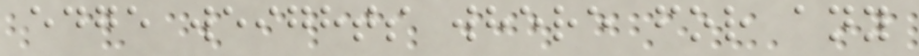edge weights where for any
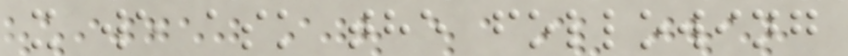x we ask the following
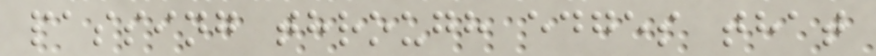passing through edges that
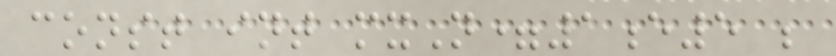const int mxN=1e5 ;
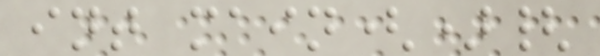int main(){
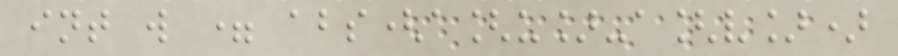int w = abs(a[u]-a[v])
